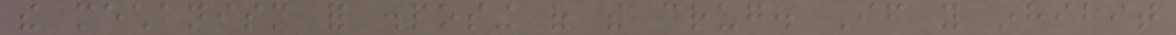the mechanism for disposing of the drug. If you inhibit
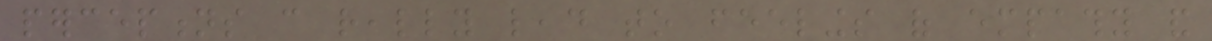perceptions can really lead to feelings of empathy and
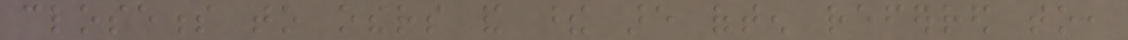closeness to others and these are often referred to,
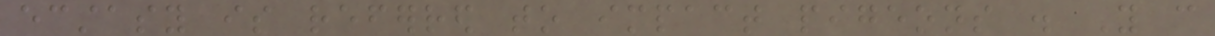ecstasy is referred to impact pigeons . You can
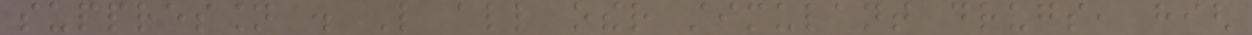suppression . Like all other stimulant drugs, high
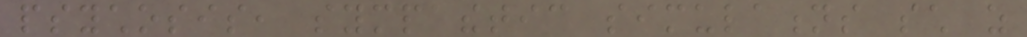psychosis, sympathetic simulations such as
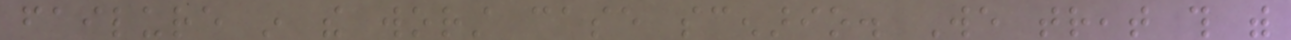failure in the worst case scenario. We treat this with
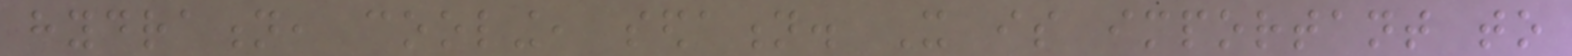hydration, cooling, sedation. It is important to
